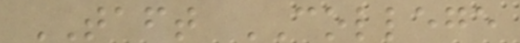TAFT COLLEGE
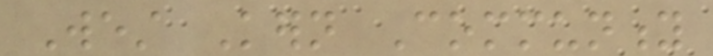West Kern Community
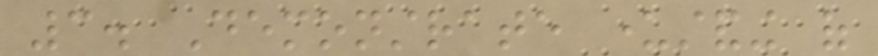3. Demonstrate understanding of
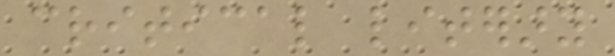critical literary
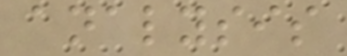analysis
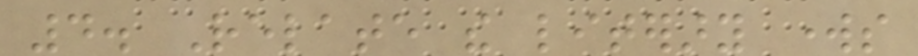4. Relate the literary works
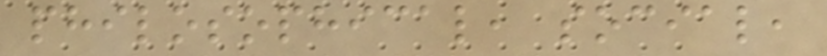philosophical, social,
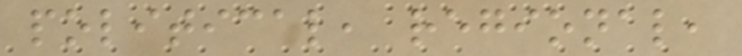political, regional,
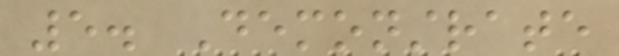5. Demonstrate
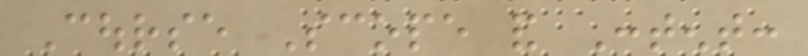Course Scope and Content:
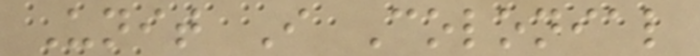Unit I Colonial
